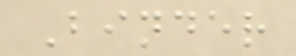Binder
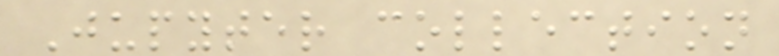Jupyter collection
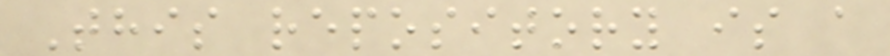This repository is a
